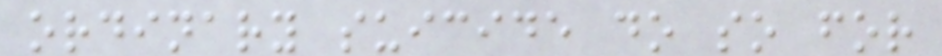ordinary suicide do so for
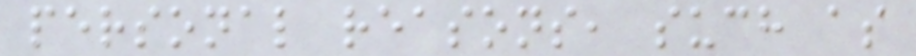personal reasons, such as
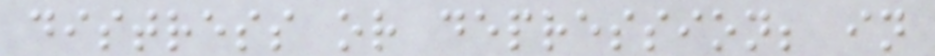distress or depression; in
